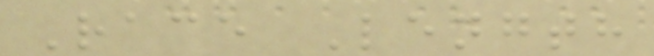Race Length
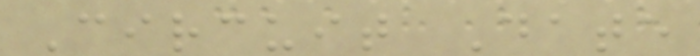Circuit Date
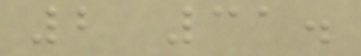2 31.
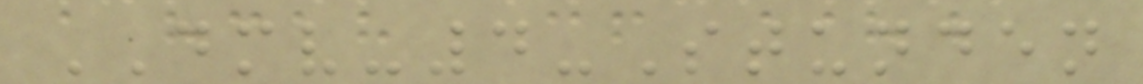DMV-4-Stunden
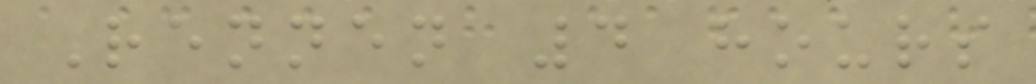Rennen 4 hours
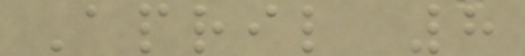April 8
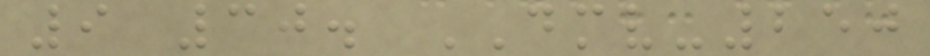9 30. DMV-250
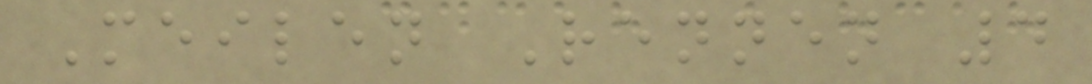Meilen Rennen 4
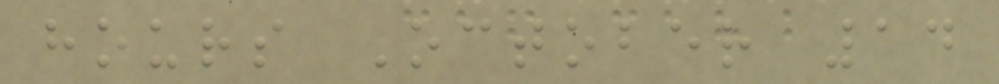hours October 14
